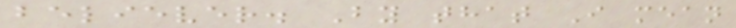believer. By that I mean
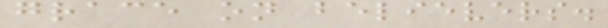grace on believers.
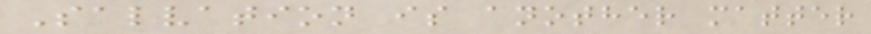Salvation is another matter
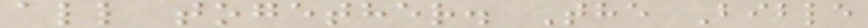all together. The Bible
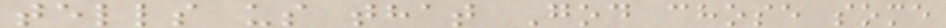tells us that God chose some
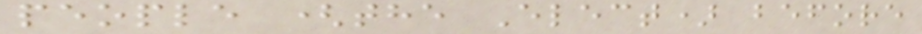people (the Elect) before
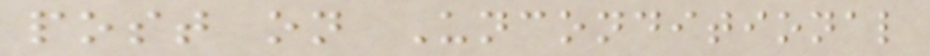post on Unconditional
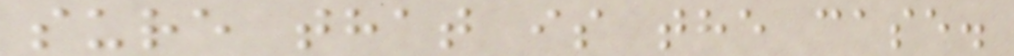sure that is the case.
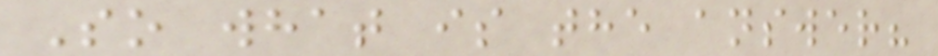So what is the answer?
